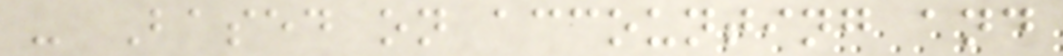- Based on accounting and
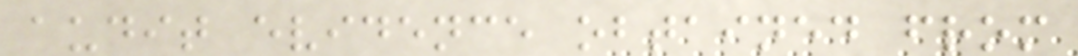audit evidence obtained from
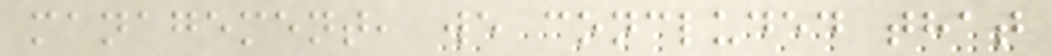management, we concluded that
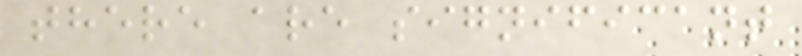there are significant
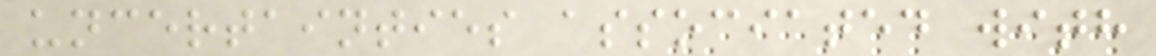uncertainties associated with
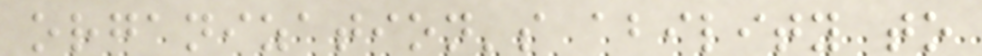organization's ability to
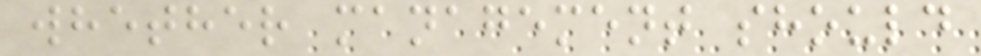whether management should
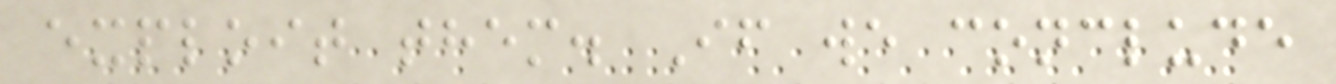exploit them. If we conclude
